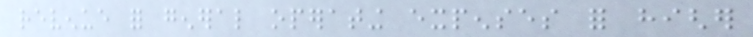revenue for general operating expenses for higher
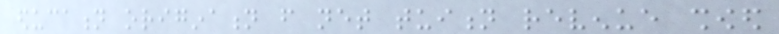education origination from net tuition revenue showed
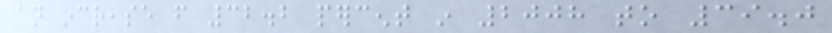an increase from 32.2 percent in 2008 to 39.0
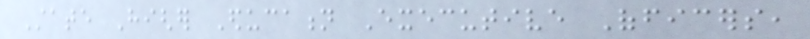State Higher Education Executive Officers,
